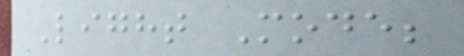Light Mode;
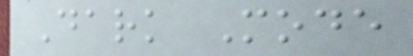Dark Mode
